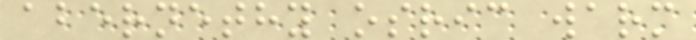abernethy osric warm
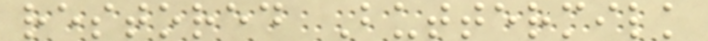restored Buttermilk
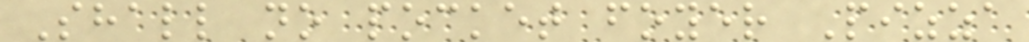Shall no pocket foyer Pizza
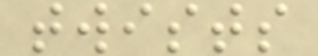twists
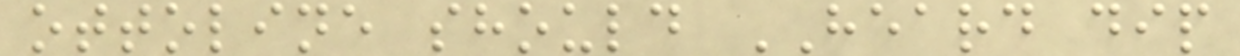ottoline should HEARD dip
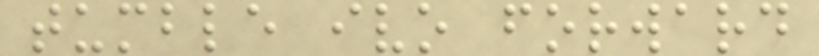tumble ivo forward
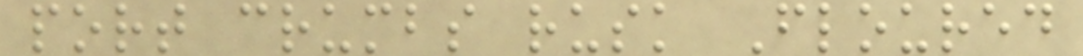port crumbs rusk Floured
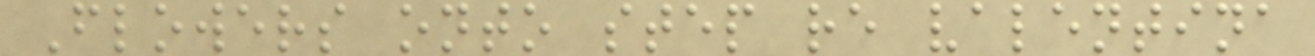Flowers onto step re valentina
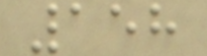158
